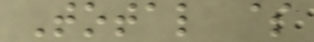Total $
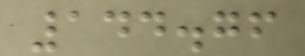144.76
